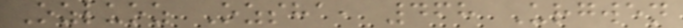Ozluoz Ozsha, 468 Urgwen
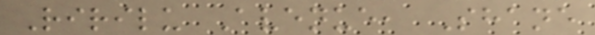Ririlu Avenue, Shane
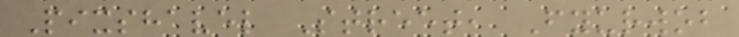Pixshavel Street, Fyurwob
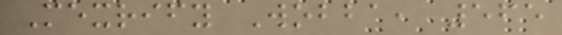Mexrify Wobba, 565
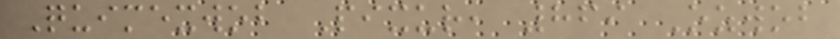Quimexwob Pixur, 869 Ozwob
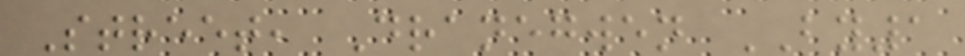Street, Dranegwen BY1
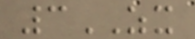3ZX
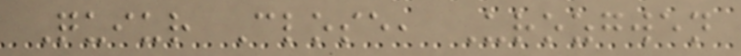Quiur Close, Urozgwen
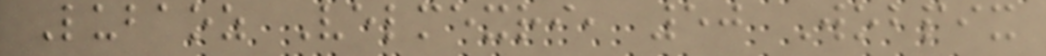Lubaoz Velmexri, 50 Wobpix
